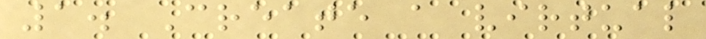1. Create a virtual
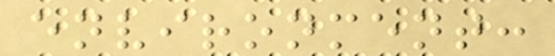environment:
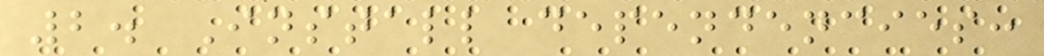2. Install dependencies:
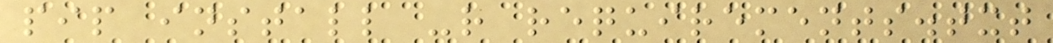pip install -r requirements.txt
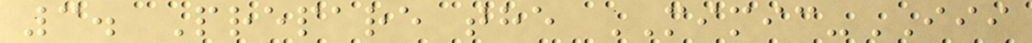3. Prepare the MIMIC-III
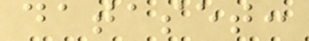dataset:
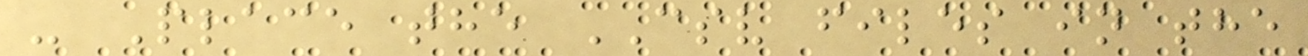- Place the CSV files in the
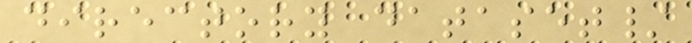directory dataset/
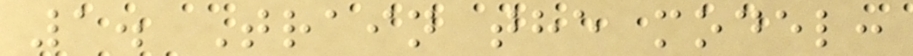1. Train the model:
